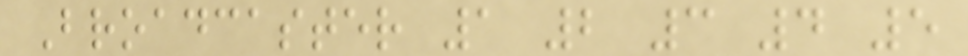Broadcaster 1 2 3 4 5
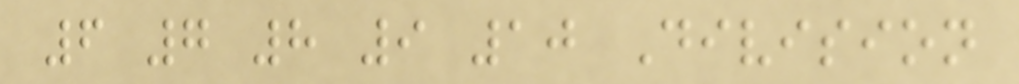6 7 8 9 10 Division
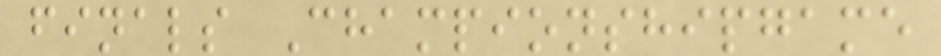finals Championshipgame
